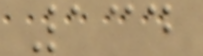134
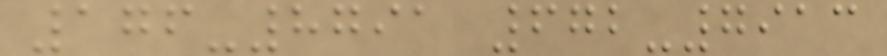176-8791 672-7913
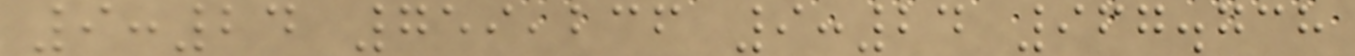9:24 759,236 9:24 967.738
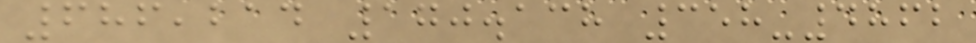686,214 170.138 358-4862
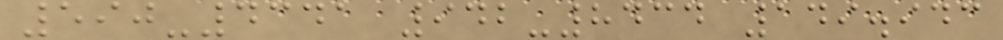590-4341 942-8434 149.943
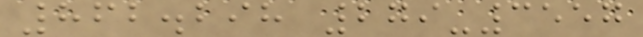862.298 279-3557
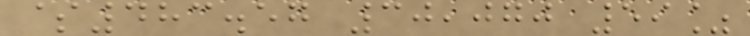$483.57 30,070 59%
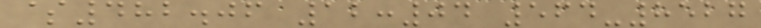$482.06 12:04 564-8527
